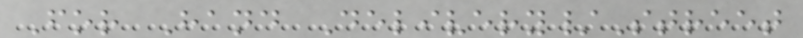For Hand Delivery/Street
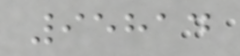95814
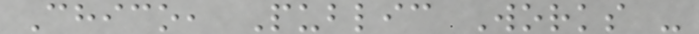Chico, Public Works -
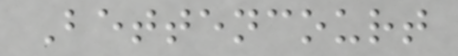Bettencourt
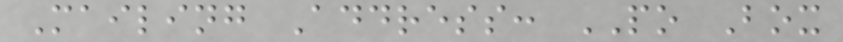Mailing Address: PO Box
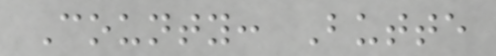County: Butte
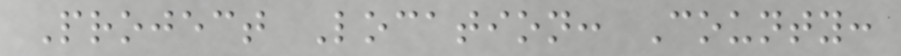Project Location: County:
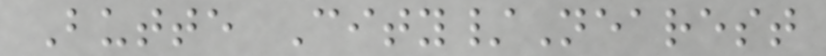Butte City/Nearest
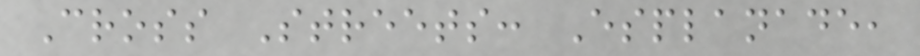Cross Streets: Esplanade,
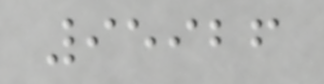95926
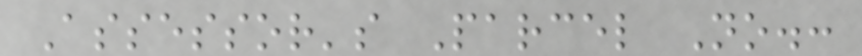Assessor's Parcel No.:
